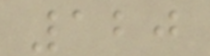120
